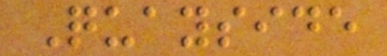Quayside
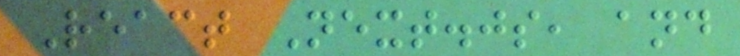React Next.js, and
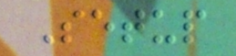Setup
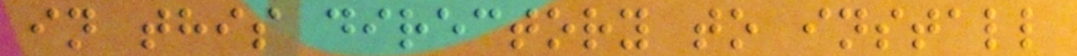in this directory to install
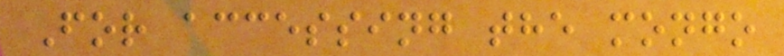For accessing the mongo
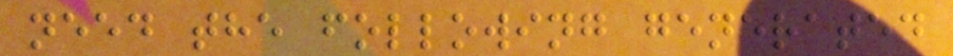need the following generated
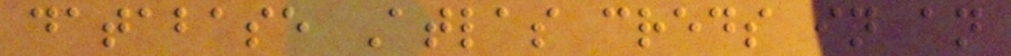database Atlas creds in an
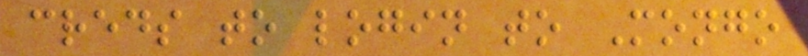creds to login to Mongo
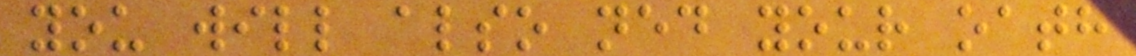you will also ned your oath
